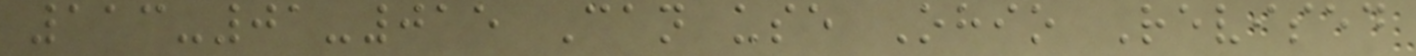113-01-015 Can use Ohio Revised
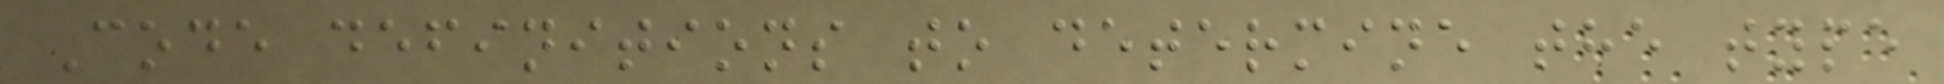Code definitions to determine the type
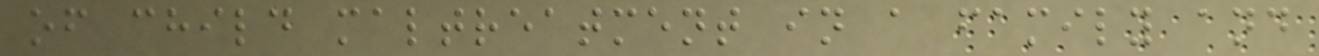of child maltreatment in a family and
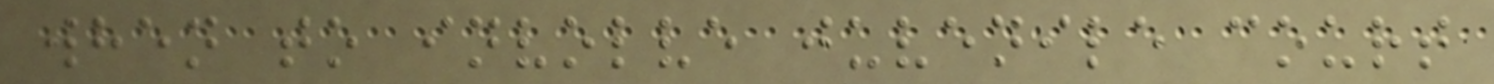when to involve juvenile court
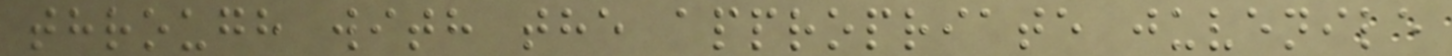through with the appropriate juvenile
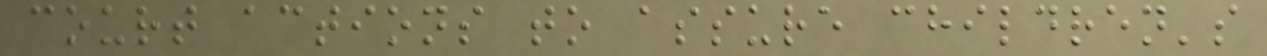court actions to assure children's
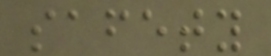safety
